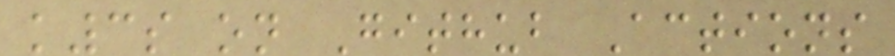k3s on Github Actions
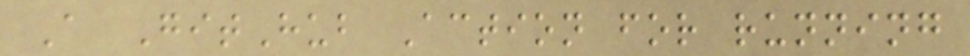A GitHub Action for running
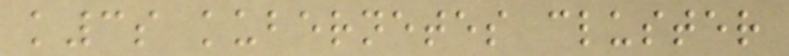k3s kubernetes cluster
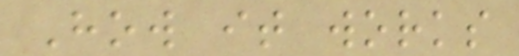How it works
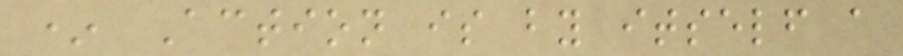* Action is by itself a
